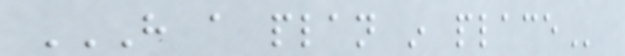HAVE A PLAN IN PLACE
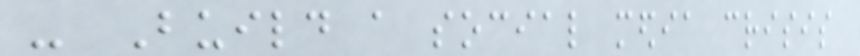- Build a social media crisis
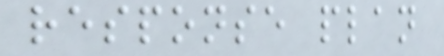response plan
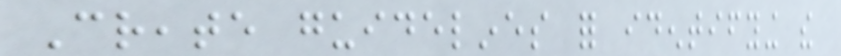Create guidelines for identifying the
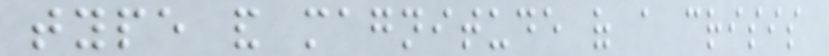type and magnitude of a crisis
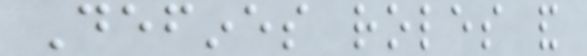Defines roles and
